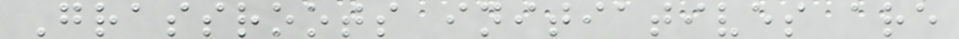Grassroots initiatives are
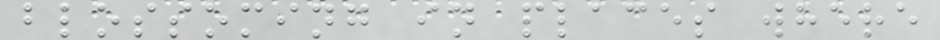blossoming in places where
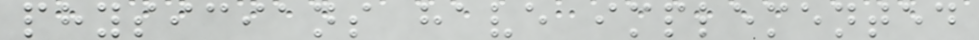physicians have implemented
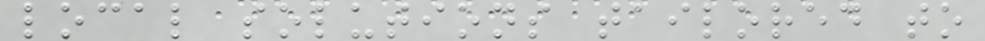local solutions tailored to
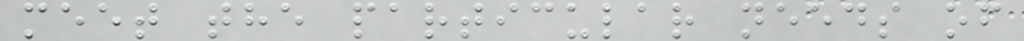meet the particular needs of
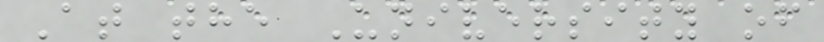At the University of
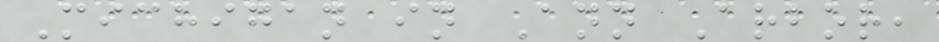Michigan in Ann Arbor,
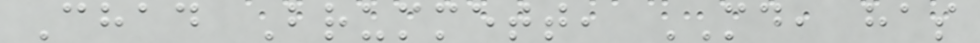Chad Brummett, MD, has
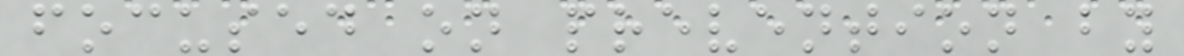focused on prevention by
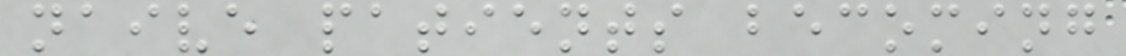naive patients becoming
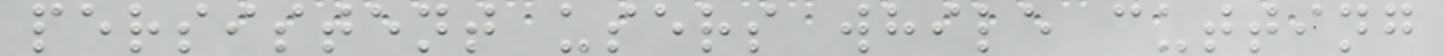persistent users while cutting
